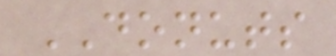DONUTS
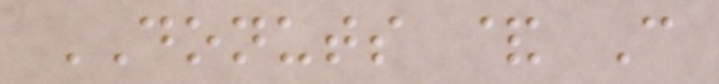DONUTS & C
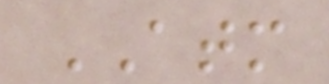ATM
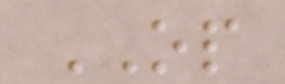OP
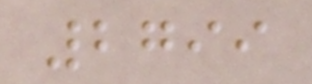2799
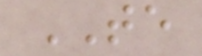TE
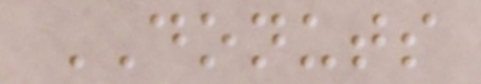DONUTS
